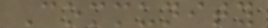Community
